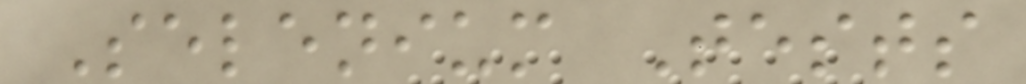Selenium Tests
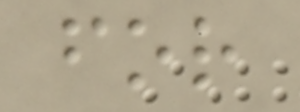for
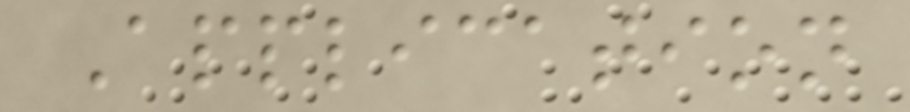Application
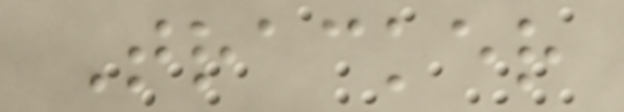Tracker
